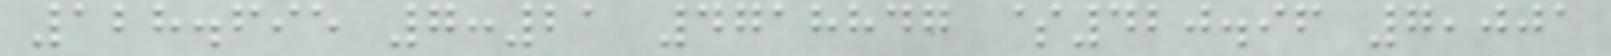128.695 7:21 4718847 $420.96 7,001
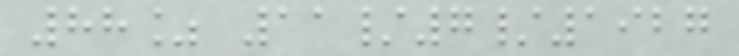88% 11/7/1927
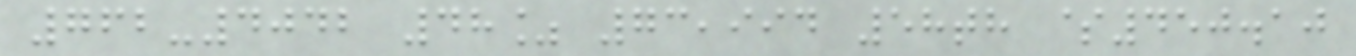762-4042 48% 73,994 58th $450.10
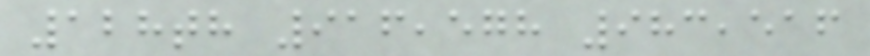128th 916,578 983,516
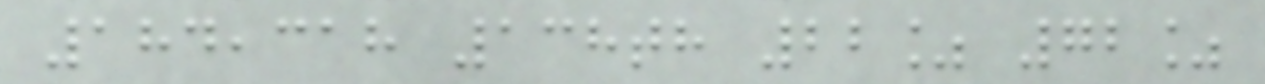184,318 138th 22% 72%
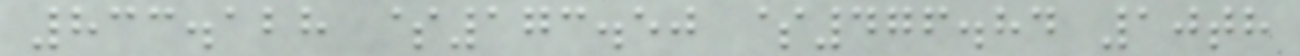833.128 $173.50 $476.84 10th
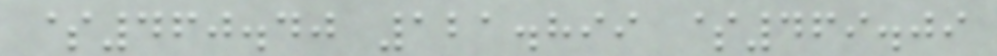$460.40 121.899 $469.09
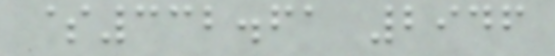$332.61 2946
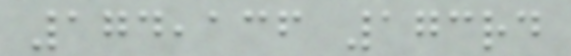174,136 173rd
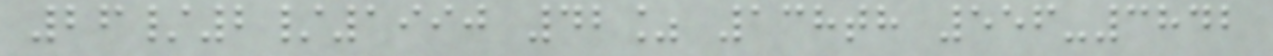26/2/1990 42% 138th 556-3842
